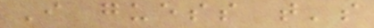I guess that's
